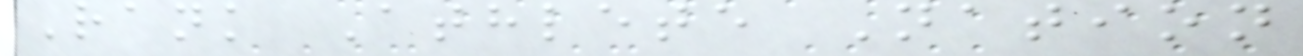Rank Athlete Nation
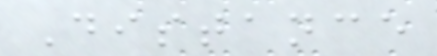Distance
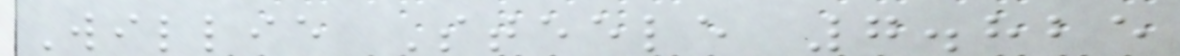Willie Steele 7.825
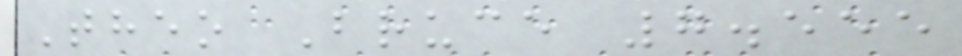Theo Bruce 7.555
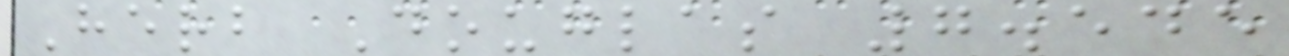Herb Douglas 7.545
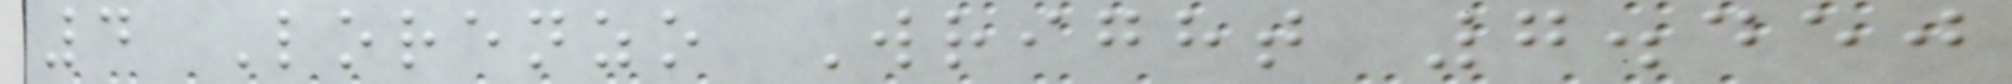4 Lorenzo Wright 7.450
